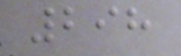298
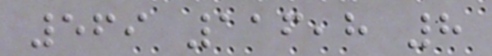569 116,8 8
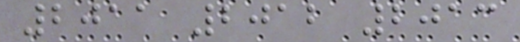2011 2012 2013
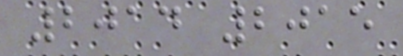2014 2015
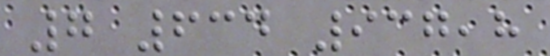7 634 937,8
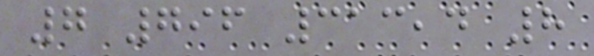7 796 313,4 8
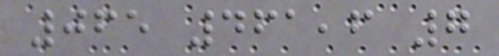065 461,6 7
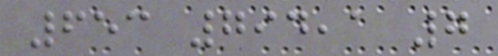653 794,1 7
